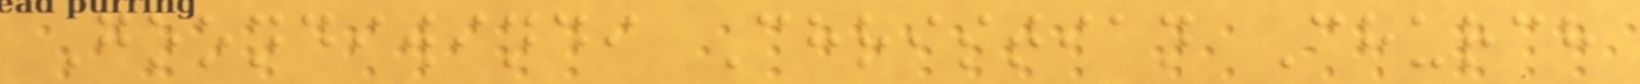Goondiwindi Christian Church
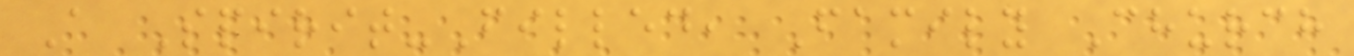A Spirit-Filled, Family Church
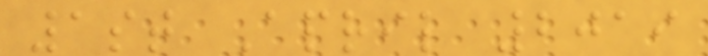1st April 2019
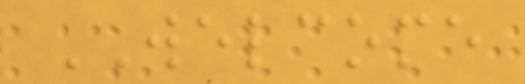WELCOME
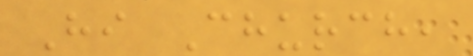Hi Church,
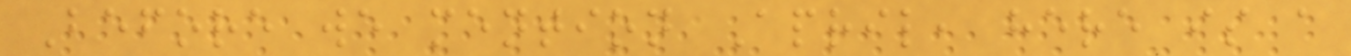Before we mention April, here is a
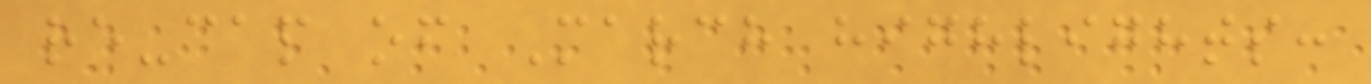re-cap of March highlights:
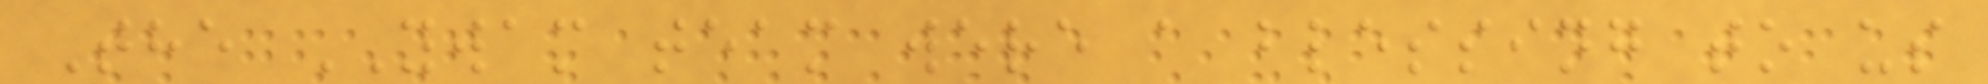The YWAM team were a blessing to us
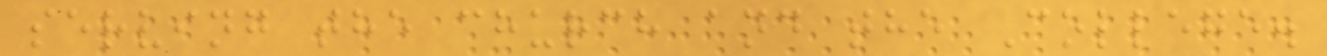serving the church and the College.
